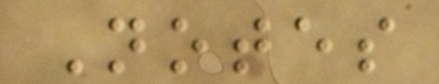Notes
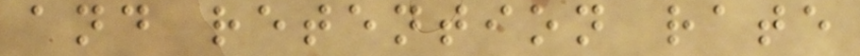and retention rate
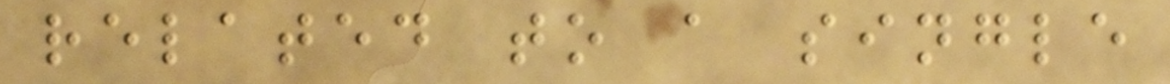related to a single
